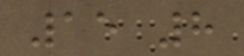15 8
